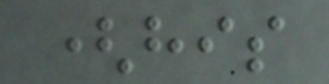(his
